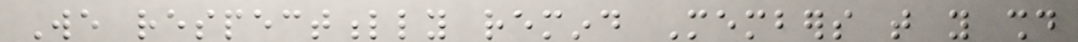We respectfully remind Members that you should
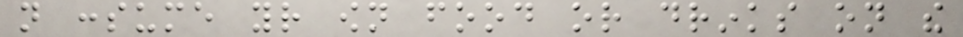not consume your own food or drinks on the
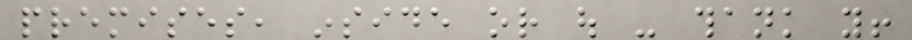premises, inside or out - thank you!
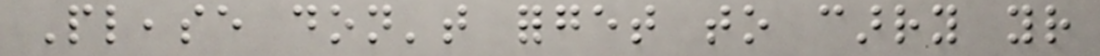Please don't forget to carry your
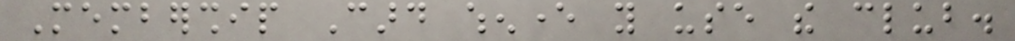Membership Card whenever you use the club.
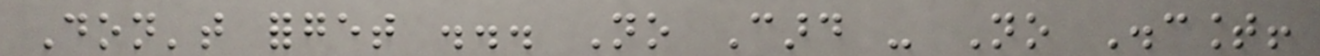Don't forget ... No Card - No Discount!
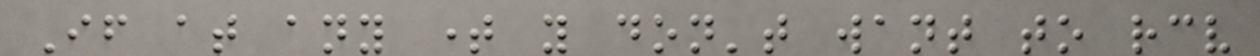If at any time you don't want to receive
